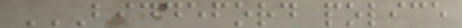BIDDEFORD POLICE
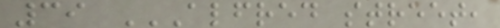39 ALFRED STREET,
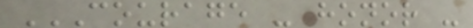COURAGE - HONOR -
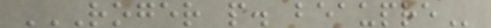ROGER P. BEAUPRE
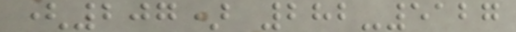(207) 282-5127
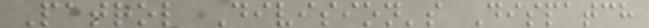Patrol Division's Dispatch
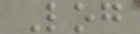Log
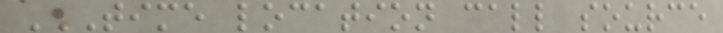TIME LOCATION CALL SOURCE
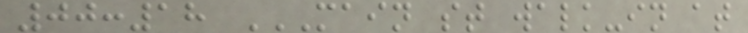00:18 MAIN ST WALK-IN AT
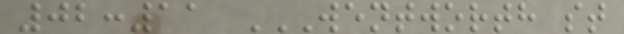02:11 WENTWORTH ST
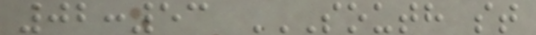02:53 SOUTH ST
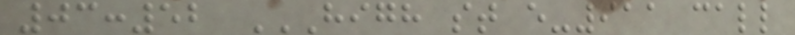03:52 HIGH ST E-911 CALL
